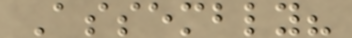Assembly?
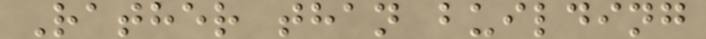Rather than building
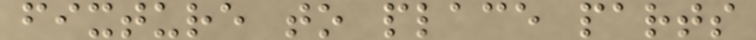fixture to place parts
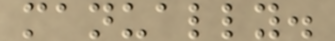manually.
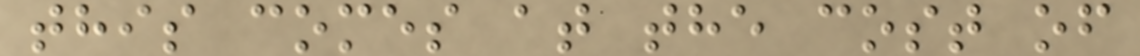this comes at the cost of
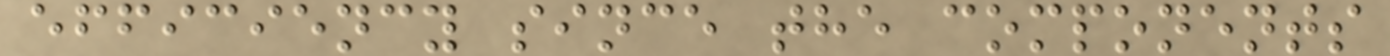efficiency since the components
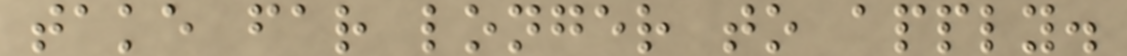take far longer to apply.
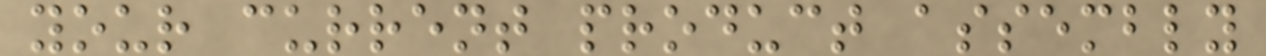your current product assembly
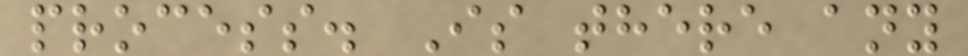process. Is there any
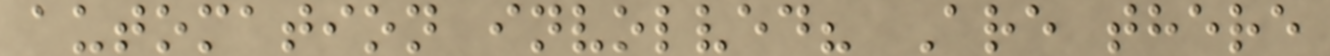automation involved? Are there
